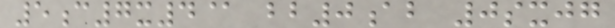5c7x4@ bb0ab 0sxjg
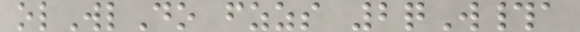olWlDo fzzs 2qW#a
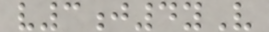v3j4yV
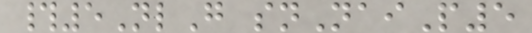#5NlG snNaiP5
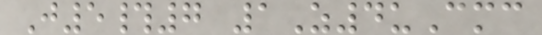J5#7 1Z4uCmc
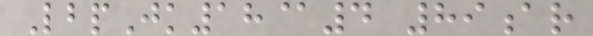LbpJk18@4 89ar
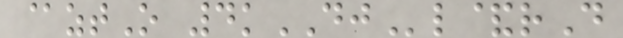@ztO 4kDJl&rD
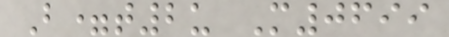B=t2u M0699
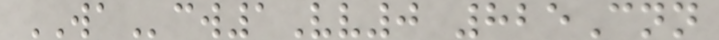WAcw1Vv0 825Cnn
